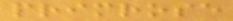primrose
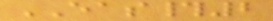EAS#2
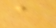a
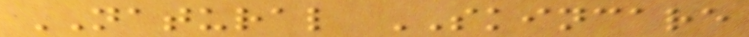NATURAL SKINCARE
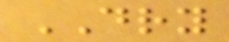DRY
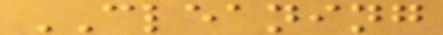CLEANING
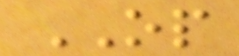OP
